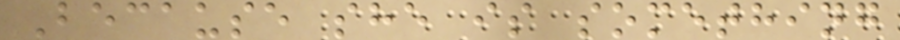Because she is something
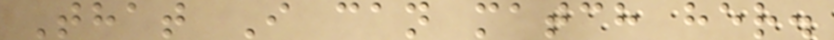That I can match her.
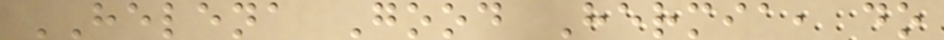HELENA Good Hermia, do
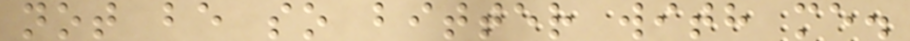not be so bitter with me.
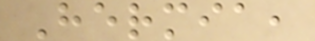Hermia,
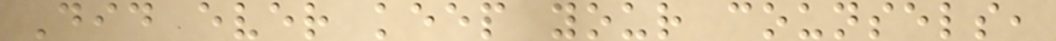Did ever keep your counsels,
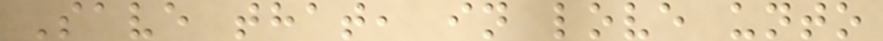Save that, in love unto
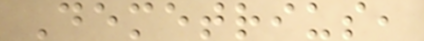Demetrius,
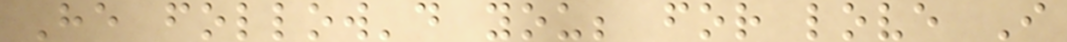He follow'd you; for love I
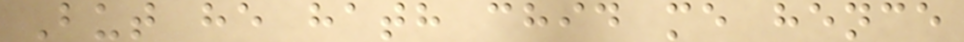But he hath chid me hence
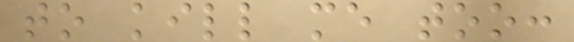to kill me too:
